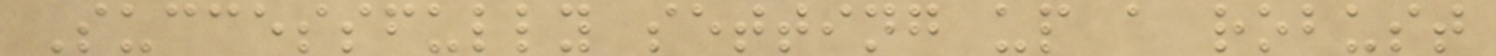Successfully setting up a robust
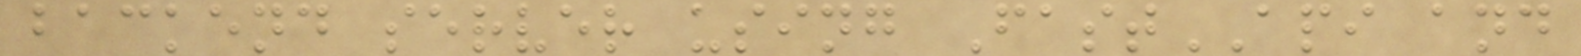backend server using FastAPI and
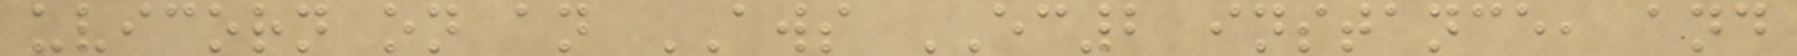uvicorn on an AWS EC2 instance, and
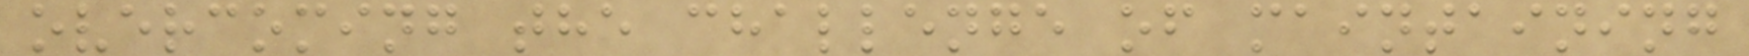overcoming the challenge of maintaining
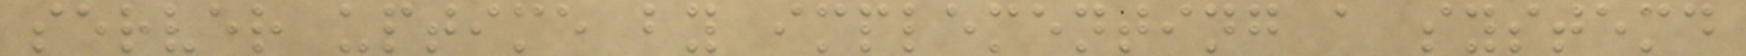server uptime by implementing a systemd
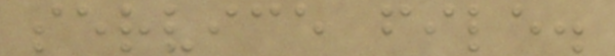service file.
